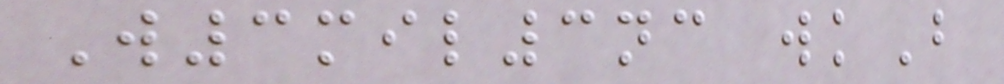W3mil3nc wkB
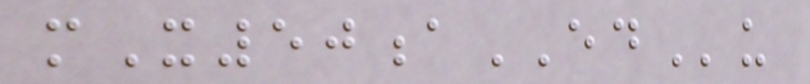mX50aEDu
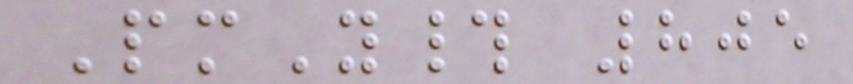PmY# 805
